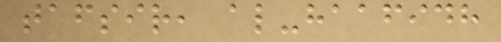tafsir, al-haafidh
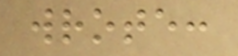wrote:
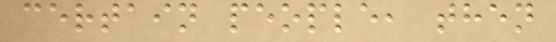certain people, then
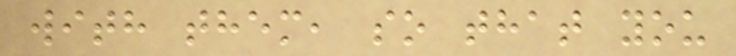with them, so that you
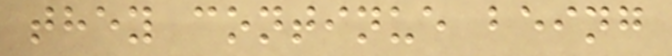they continue being
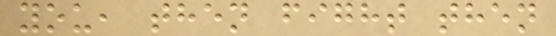you, then fight then
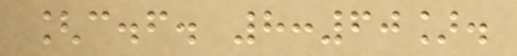[c.f. 8:60].
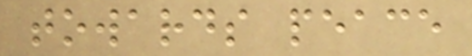towards peace
